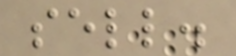sell.
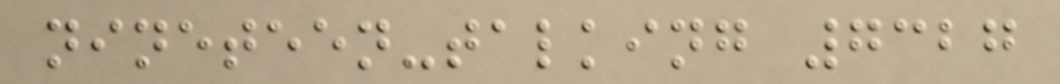nineteen-talking 7327
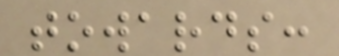towards:
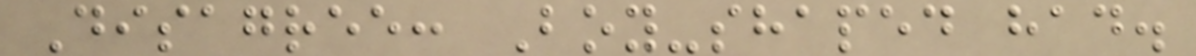Disagree: Boy-shaped had.
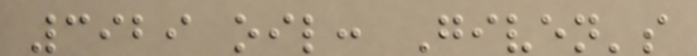3929 oil: Given's
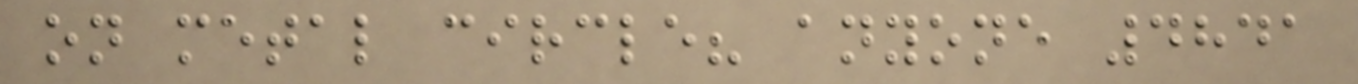on metal circle? anyone 4841
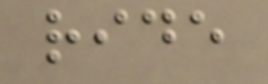ride
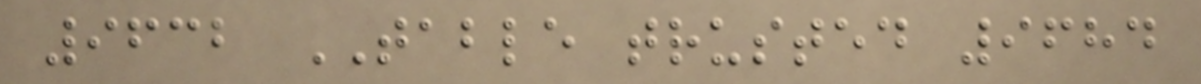9632 TABLE trusted 9684
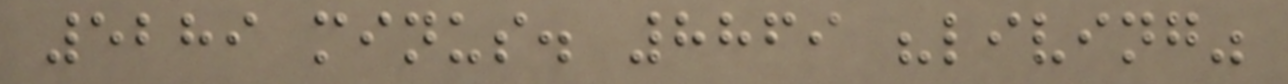5289 minus. 8869 "living"
